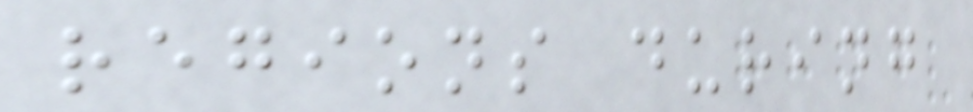regions during
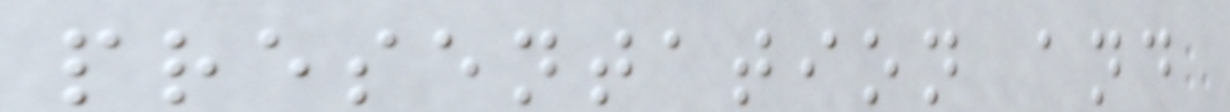presentation and
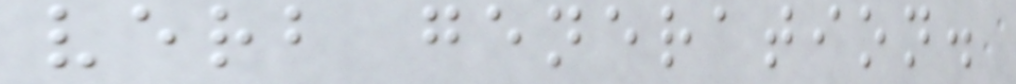verb generation.
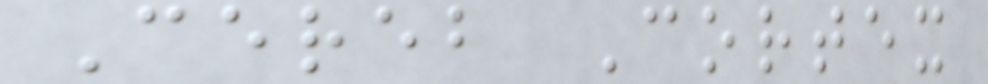Cereb Cortex
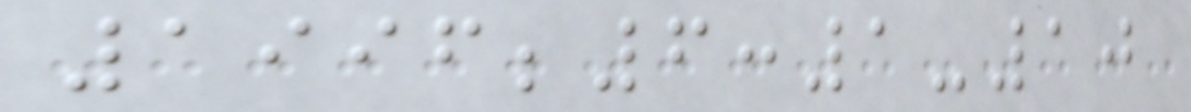1996;6:1-10
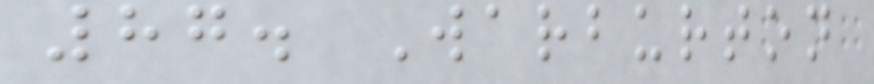87. Warburton
